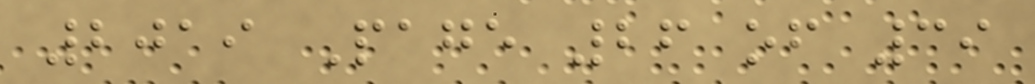2019 Page 26 of 39
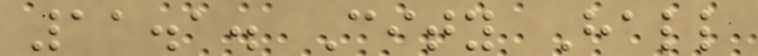11.1. City Hall
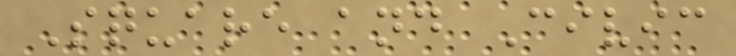Square and Civic
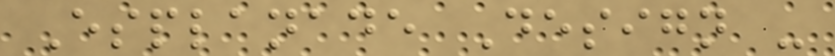Esplanade Design -
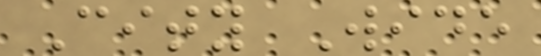City Wide
